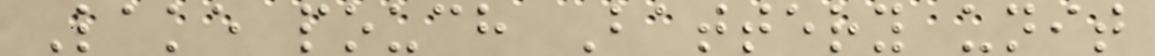Lake pouch Battery unit
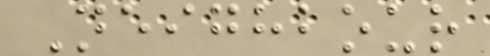Neighbour
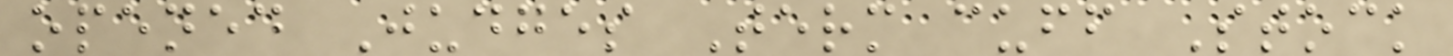opened Judges Term cuff Stock
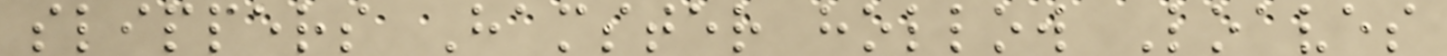slippers Hamster hollow Loaves
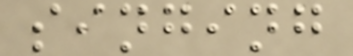singing
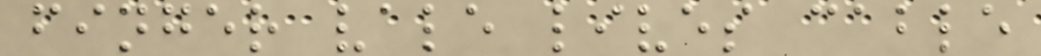finger vale lives cable
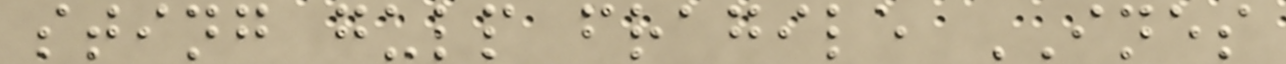sting gulp fragile INES
